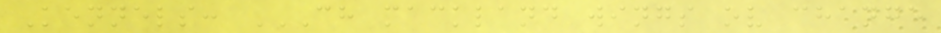Kennels: CH MACKLAND WINGS OV CHANGE
